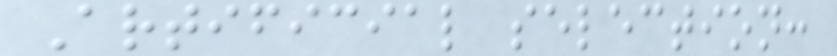Artificial selection:
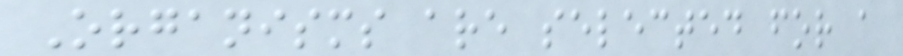Organisms are selected for a
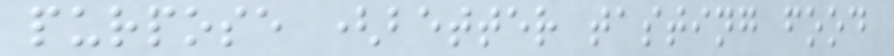purpose (better tasting food
